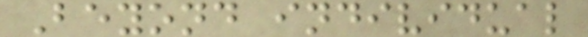Beyond individual
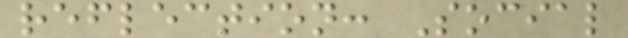reflection: Social
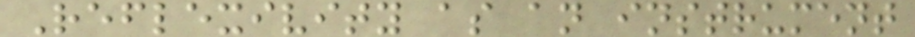Reflexivity as an instrument
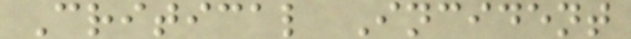Critical Incident
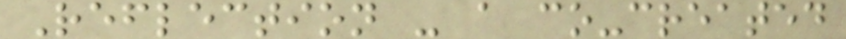Reflection - a co-created
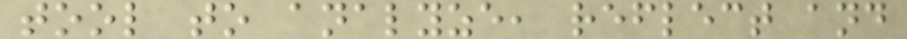tool to analyze, reflect and
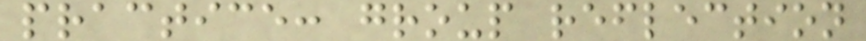practice: group reflection
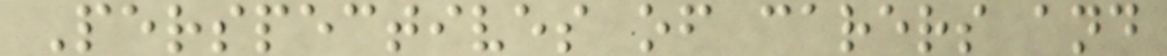Perspectives of carers and
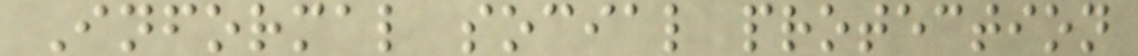Informal social protection
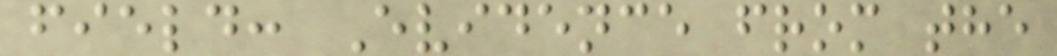field: Evidence from the
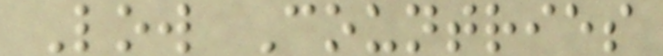Low Countries
